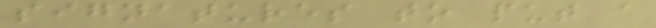signatures to put a
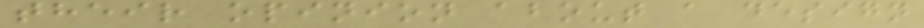their opinion about a design
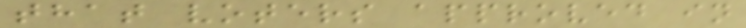that voters approved in
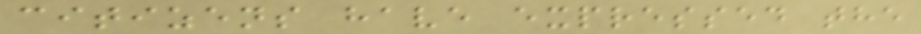citizens have expressed the
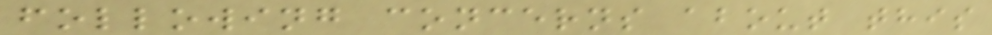following concerns about this
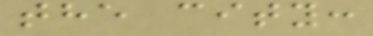the city:
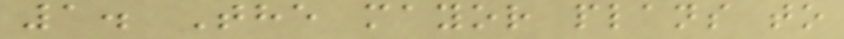1. The mayor plans to
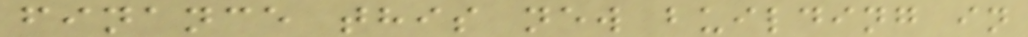finance this new building in
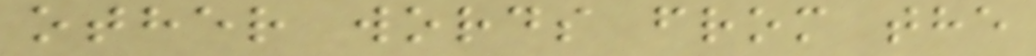other words from the
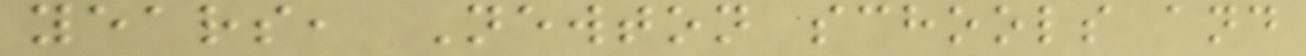years, Newton schools and
